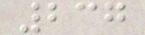237
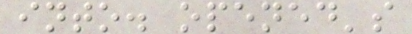into. opened's
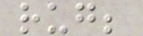rug;
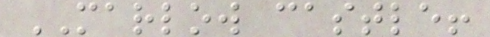MARLOW castle!
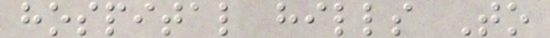hospital hills To
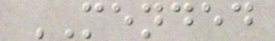MENDED
